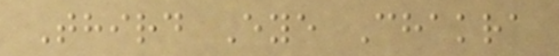Third Eye Chakra
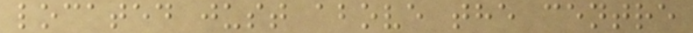located just above the centre
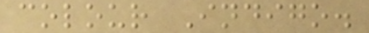colour Indigo.
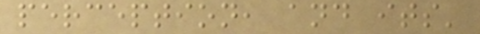perception, and its'
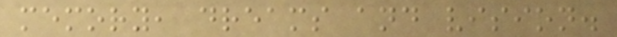memory, dreams and vision.
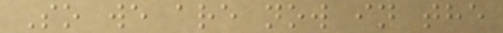So we are now in the
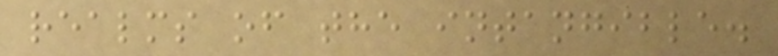realms of the intangible.
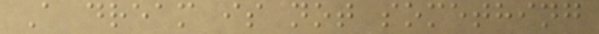A dream is not something
